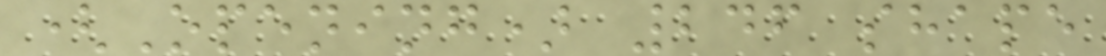(Opening) 246 shape
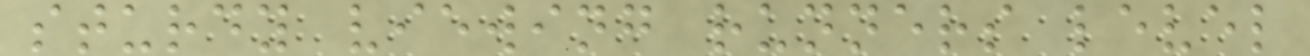sturdy viewing runners level
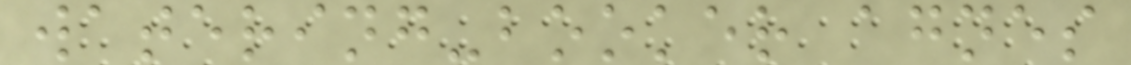watering-booker agnes
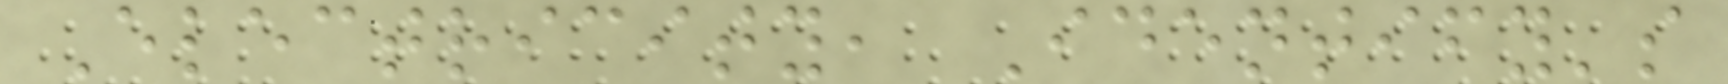Electricity, Identify's
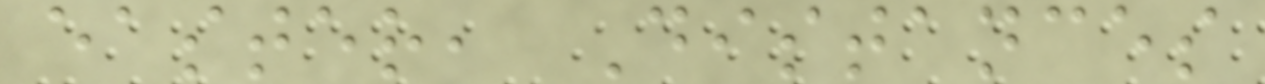easter, Distances
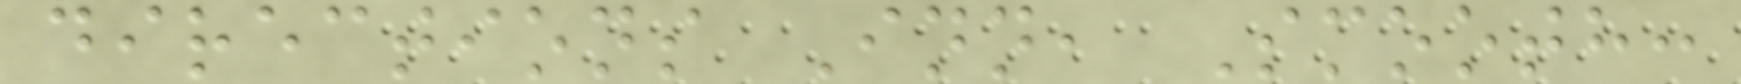directions Inn, Smooth:
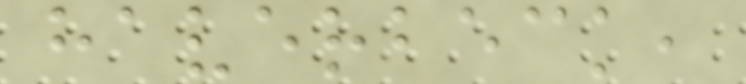haverbeck,
